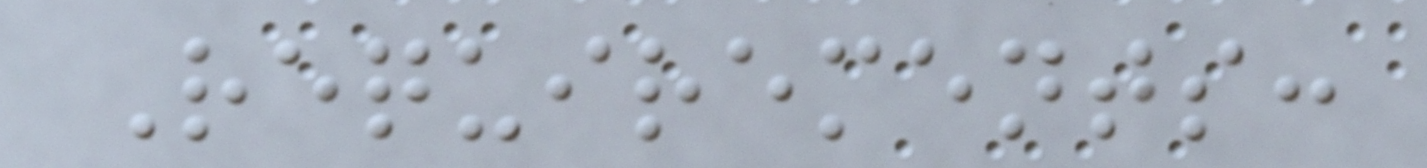Requirements:
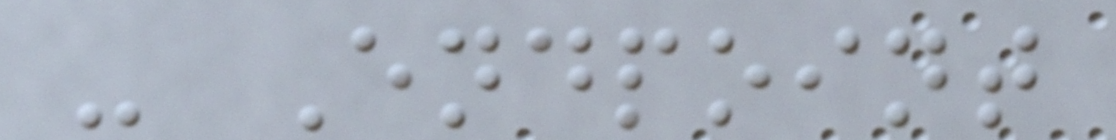- Endpoint
